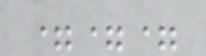===
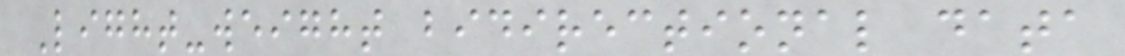Light-weight bidirectional data
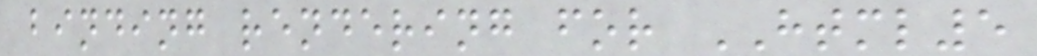binding rendering for HTML5
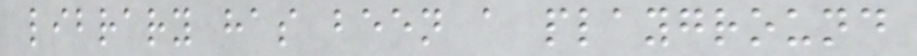library has been a playground
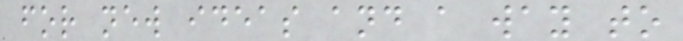for new ideas and a way to
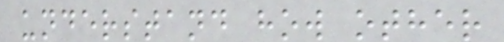understand how other
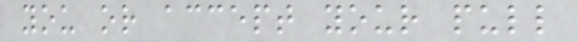you or accept your pull
